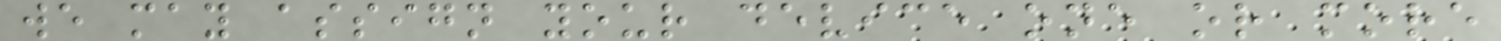we may assign your device one or more
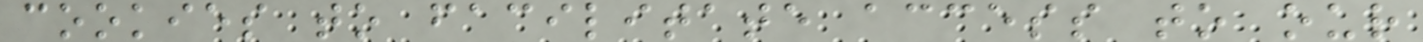cookies to facilitate access to our
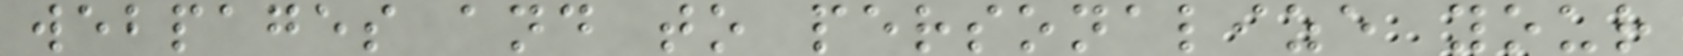webpages and to personalize your
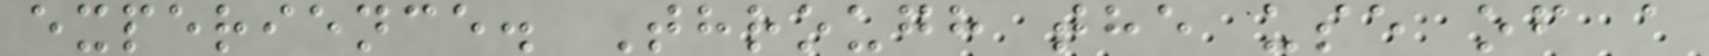experience. Through the use of a
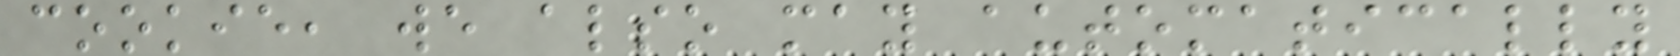cookie, we also may automatically
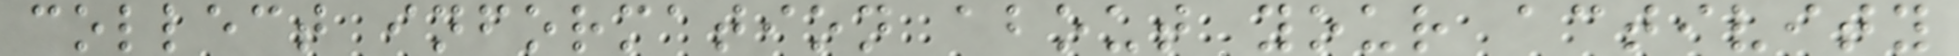collect information about your activity
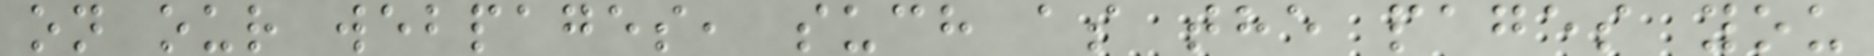on our webpages, such as the pages you
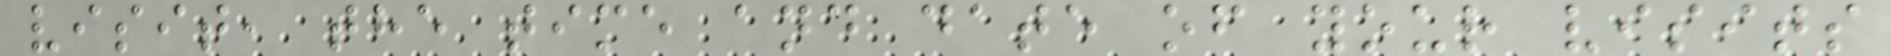visit, the time and date of your visits
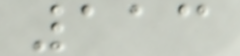113
